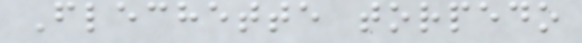Flechette torpedo
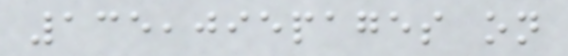135,095pages on
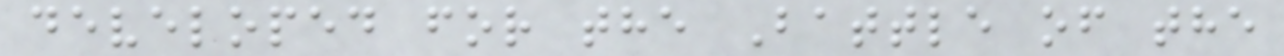developed for the Battle of the
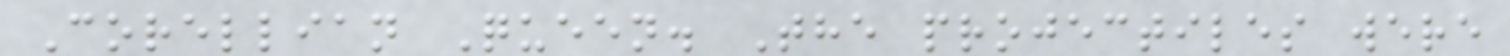Corellian Queen. The projectiles were
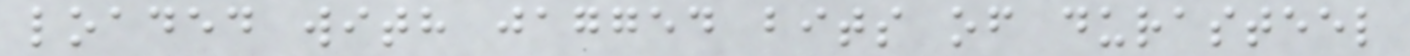loaded with jagged bits of durasteel
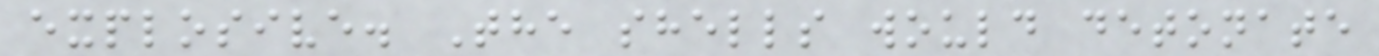explosive. The shells would detonate
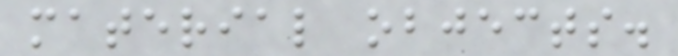material objects.
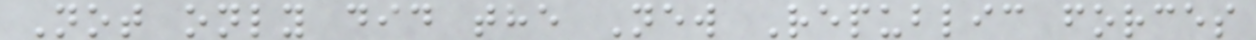Not only did the New Republic forces
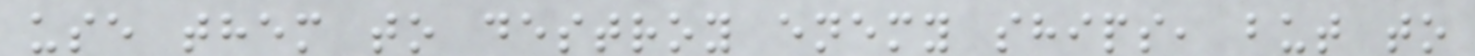use them to destroy enemy ships, but to
